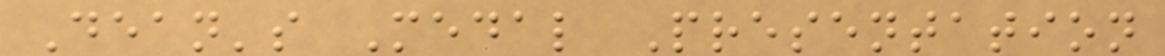Dean's Medal Presentation
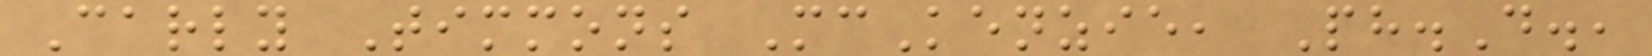Carly Timmons McKenzie, Ph.D.,
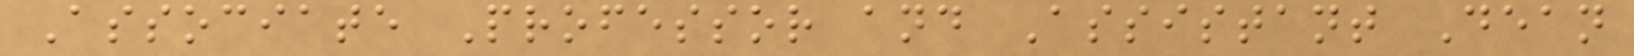Associate Professor and Assistant Dean
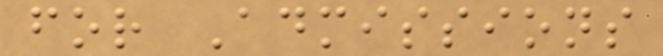for Admissions
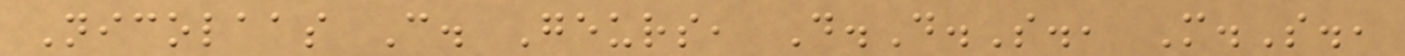Nicolaas C. Geurs, D.D.S., M.S.,
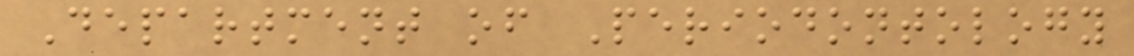Department of Periodontology
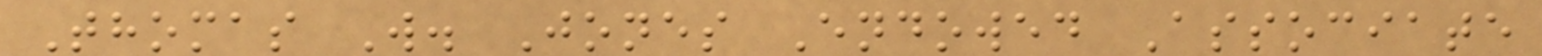Thomas W. Jones Endowed Associate
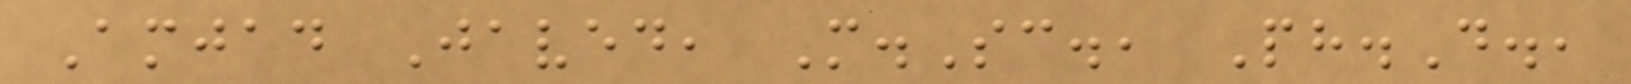Amjad Javed, M.Sc., Ph.D.,
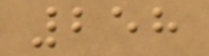258
